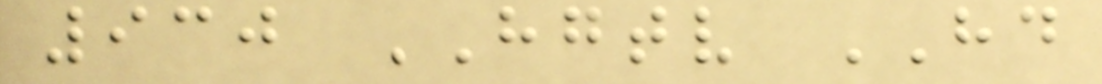930 HGTV HD
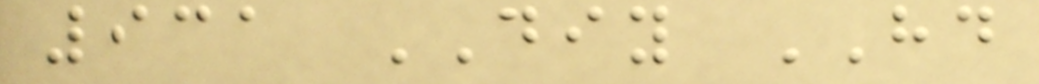931 DIY HD
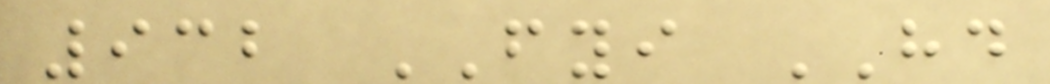932 FYI HD
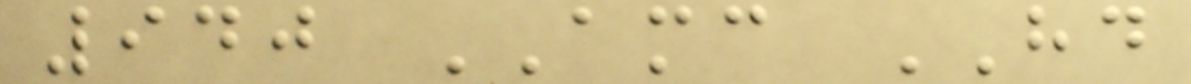940 AMC HD
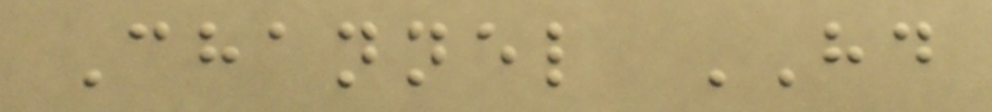Channel HD
